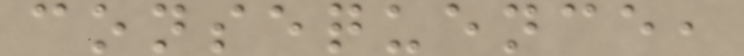consequence,
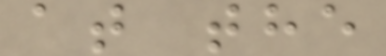at the
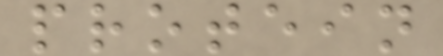protein
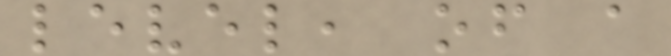level, of a
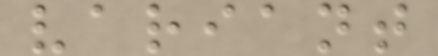variant
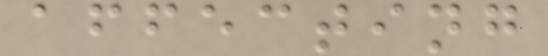affecting
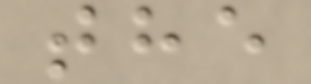the
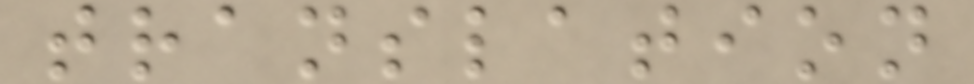translation
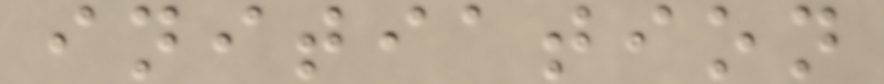initiation
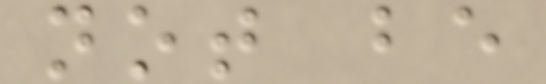not be
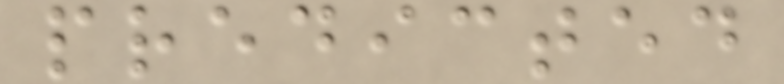predicted
